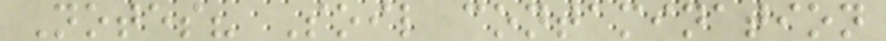Notes? Soil contamination
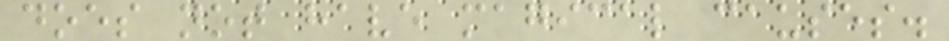does not have magical causes.
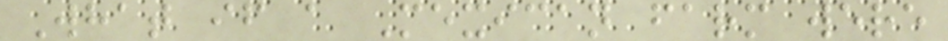What if a Mexican farm were
